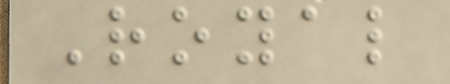Royal
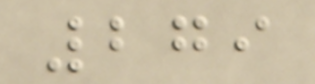279
